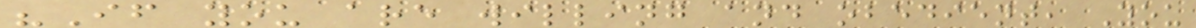"If you are willing and obedient, You
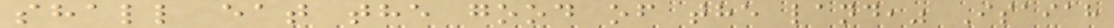shall eat the good of the land," Isaiah
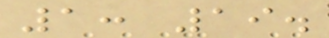1: 19.
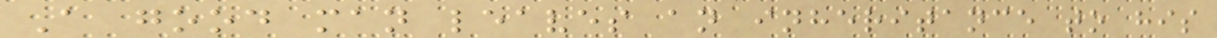A good man leaves an inheritance to his
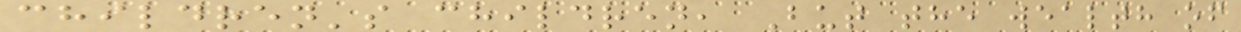children's children, But the wealth of
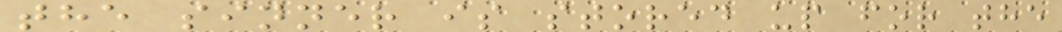the sinner is stored up for the
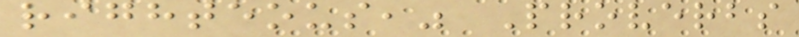righteous," Proverbs
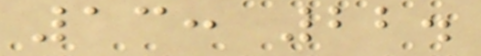13: 22.
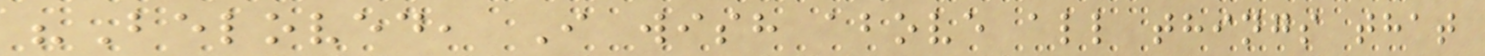"Beloved, I wish above all things that
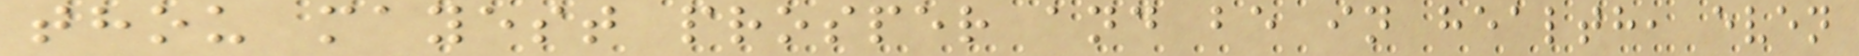thou mayest prosper and be in health, even
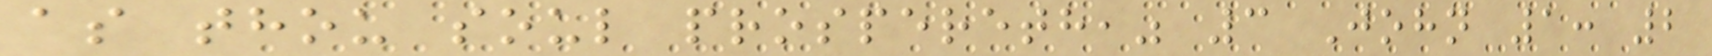as thou soul prospereth," 3 John 1: 2
